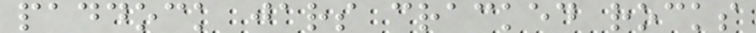paddock jars cracked rocks
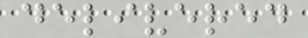delivered
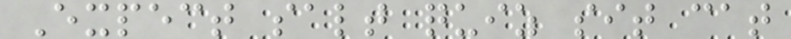Expect salt quiz sit cat
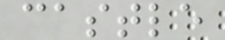castle
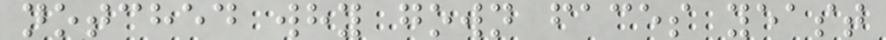notched why gown faces yeast
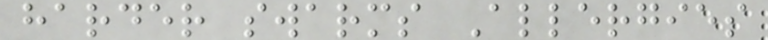harder swarms Allergies
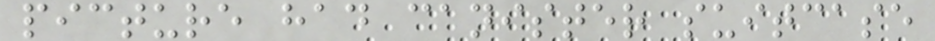picture had canister suitcase
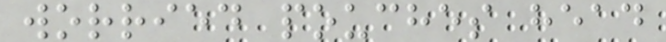worried pouches head
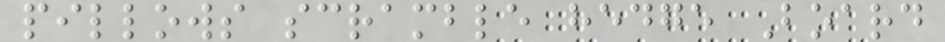pillows scramble hedge Board
